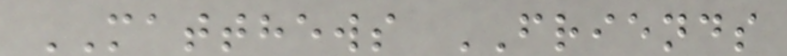MATTHEWS FRIENDS
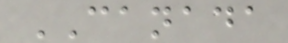CANADA
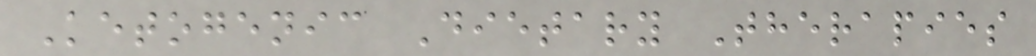Ketogenic Dietary Therapies
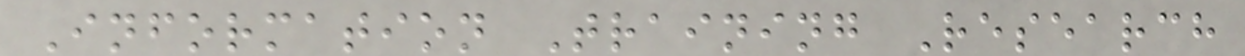Information Training Research
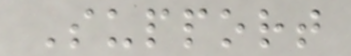Support
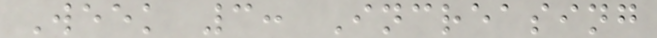Week 3: Increasing
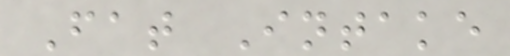Fat Intake
